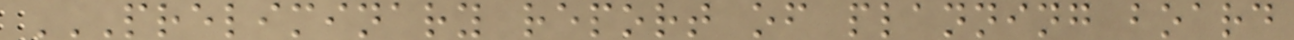PRELIMINARY REPORT OF PLANNING BOARD
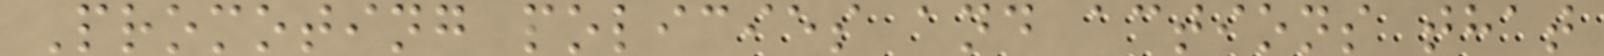Promoting policies and actions that
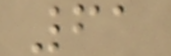61
